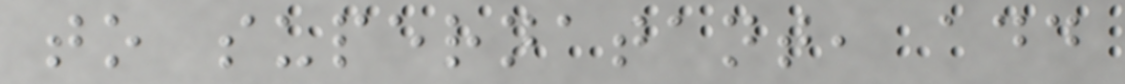to supernatant, add
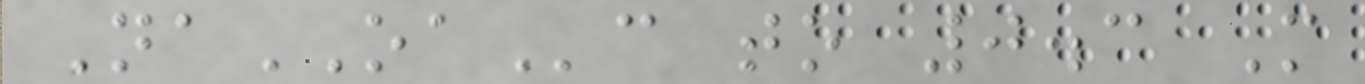NaOAc to 0.3 M
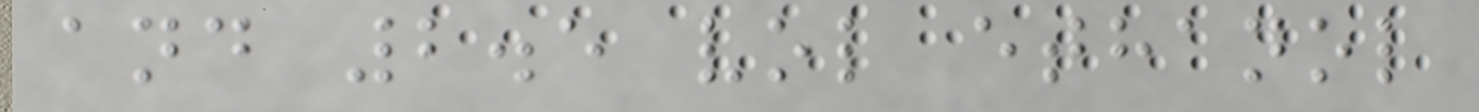and 2.5 vol ethanol
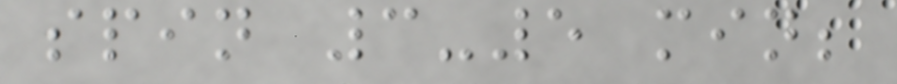spin 3-5 min;
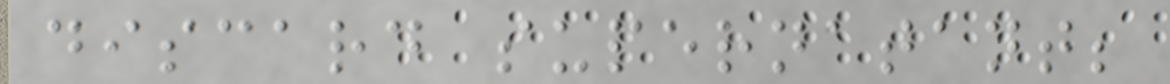discard supernatant;
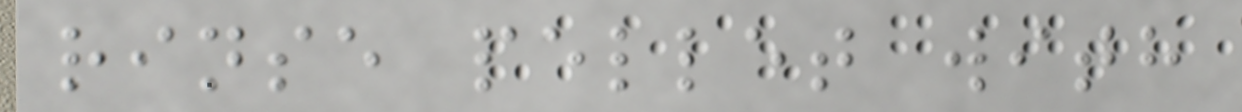rinse pellet with
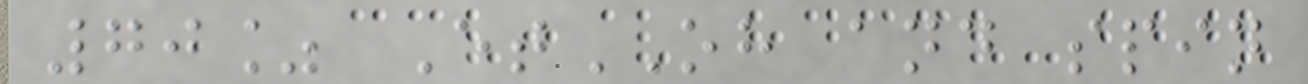70% EtOH and spin
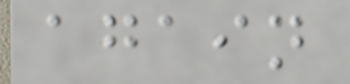again
